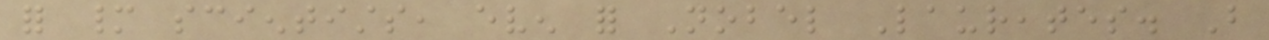for many scientists, even for Nobel Laureates. But
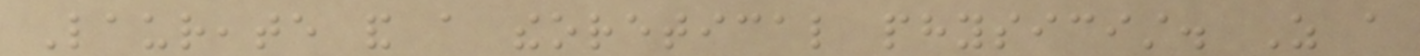Laureate and a theoretical physicist. As a
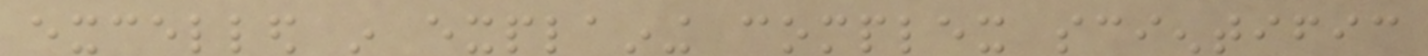excelled in explaining complex scientific
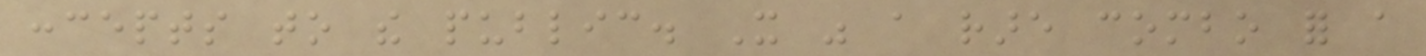concepts to the public. It was a rare combo for a
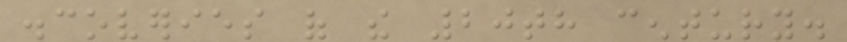discoveries of the 20th century.
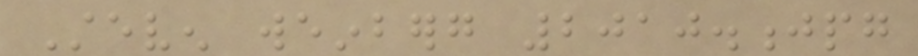Steven weinberg 2010.jpg
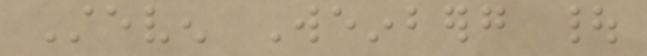Steven Weinberg |
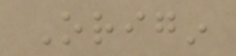Origin
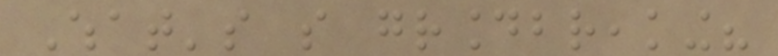What's so groundbreaking?
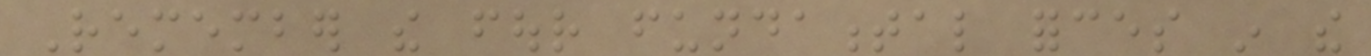Remember the four fundamental forces in the
